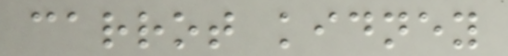carrot kidney
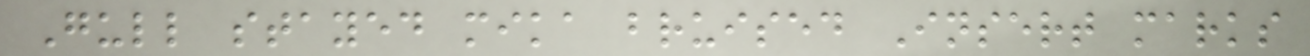Gull stayed mika bruised Insert marks
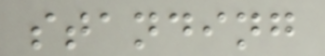standing
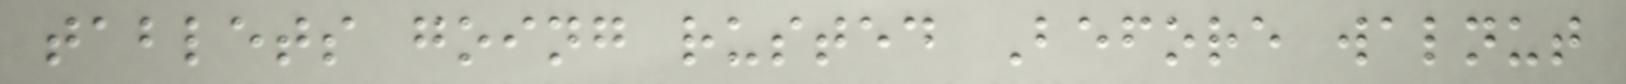tablets going rusted Before walnut
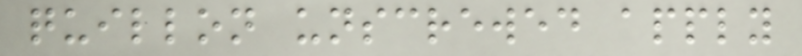quillon unscrewed apply
